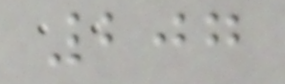207
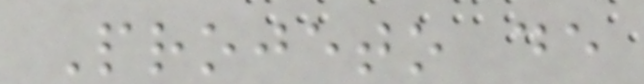Projeto de
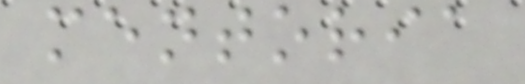mentoria
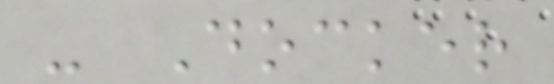- Docker
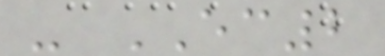- EC2
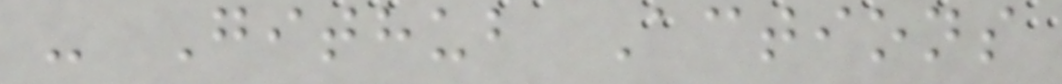- Github Actions
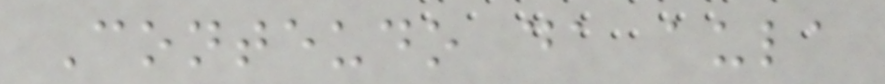Conteudo da aula
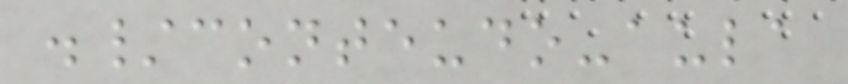./conteudo-aula
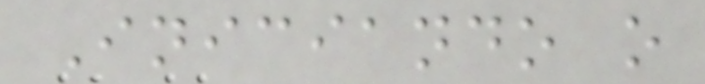Iniciando o
